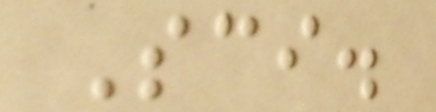Sci.
